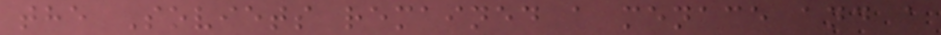the Soviets remained a menace and a
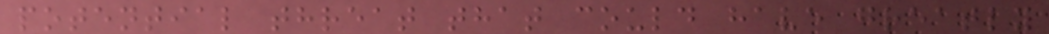potential threat that could have greatly
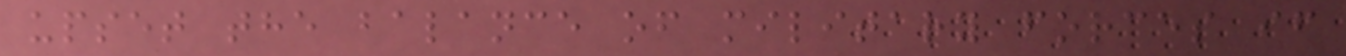upset the balance of military forces if
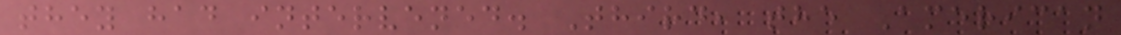they had intervened. Third, the American
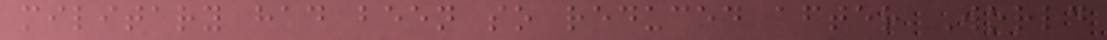military had been so reduced after World
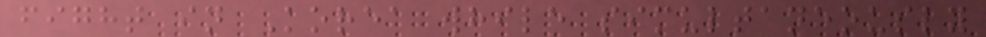fight in Korea while simultaneously
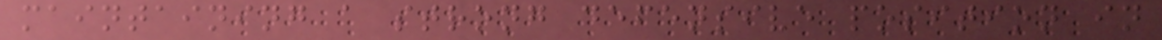maintaining a strong defensive position in
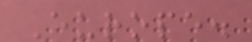Europe.
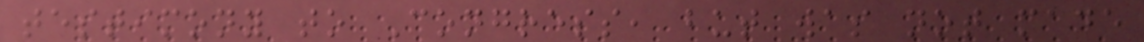testimony to Congress, but was not made
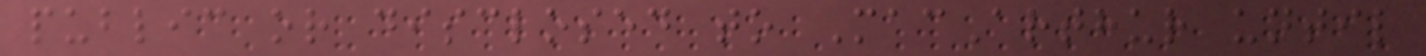public or disclosed to MacArthur until
